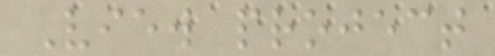View project
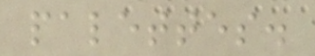palettes.
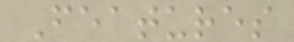Features
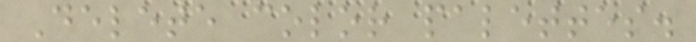Delete color palettes.
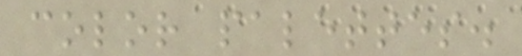color palettes.
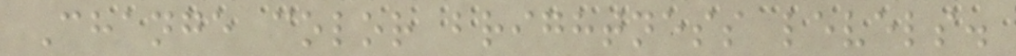Change color brightness levels.
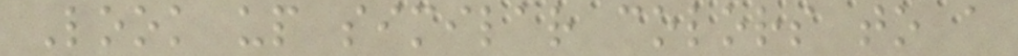Look up similar colors to a
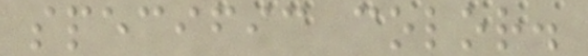specific color.
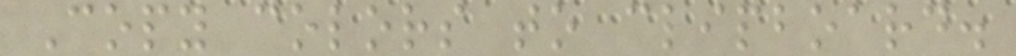Copy colors to clipboard.
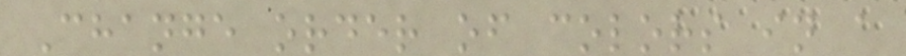Change order of colors in a
